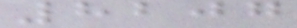8207
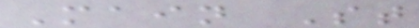Main St
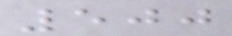500
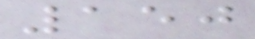150
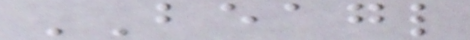BEAGL
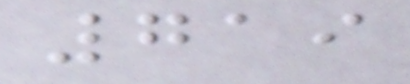719
